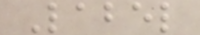Label
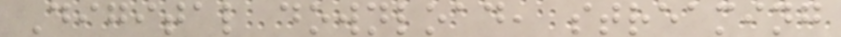Digital download, streaming
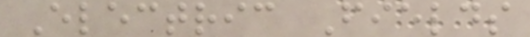Electric Fields
